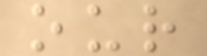our
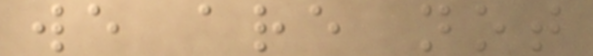we are not
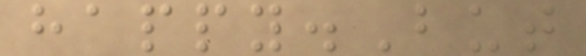happy.But
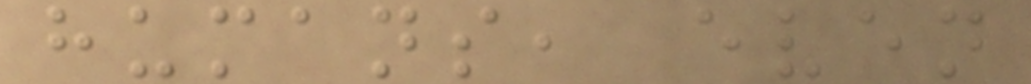humans, even
